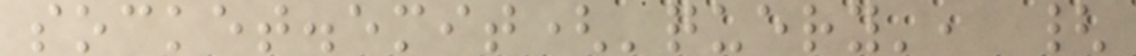socket.emit('query', {
